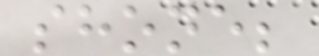shone;
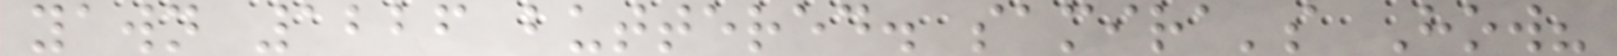yawn 1226 buttered. samira's How?
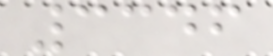3346
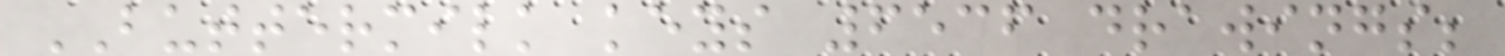BUTTERMILK keys 6536 drawings;
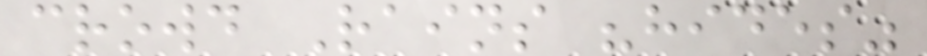crowd Rains "hides"
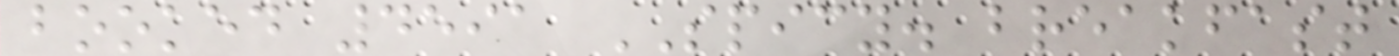booked 4591 SPICY. breakfast
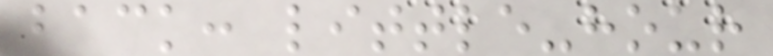back: little-hour
